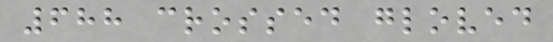688 crossed gloved
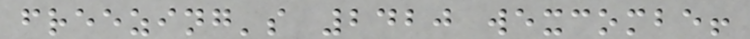freezing's 2420 wexcombe!
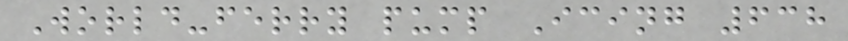World-ferry pump Icing 638
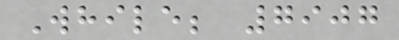While; 7907
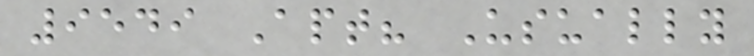9549 Apt? Usually
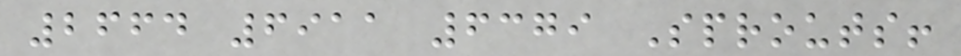2664 6911 6379 Sprouts!
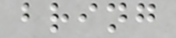bring
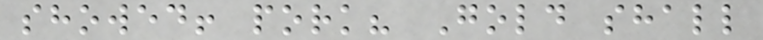showed! pork? Gold shall
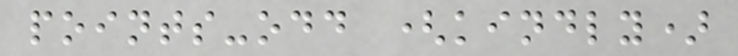points-odd (kindly)
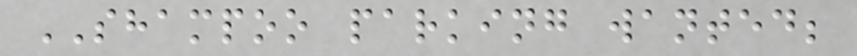SHAMPOO parking wanted;
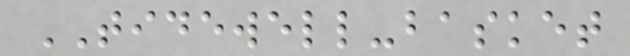TIDEWELL-basket
